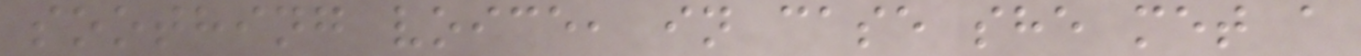soothing voice, in case she met a
